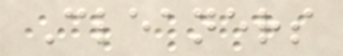Cleaners
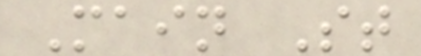Main St
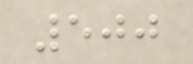500
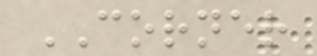CORNER
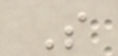S
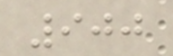900
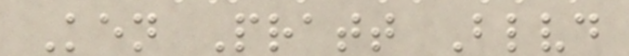Ken Pratt Blvd
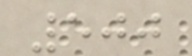500
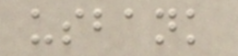usbank
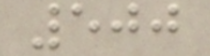500
